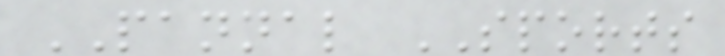PANNAL SPORTS
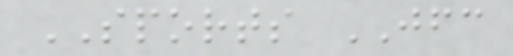SPORTS JFC
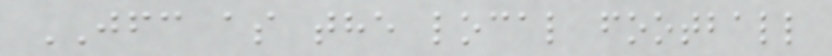JFC as the local football
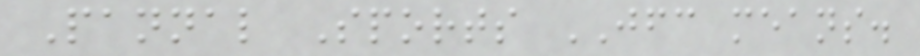Pannal Sports JFC means.
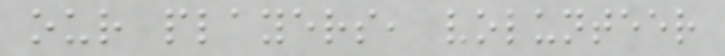our players, volunteer
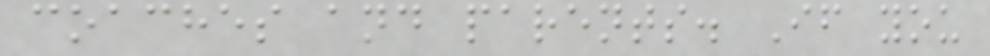coaches and parents. If you
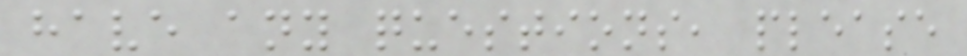have any questions, please
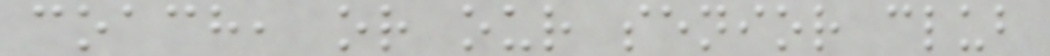coach, or our senior club
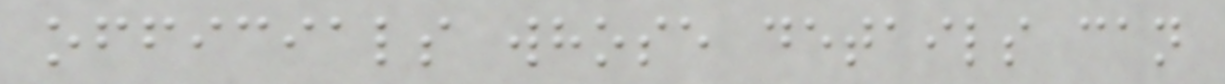officials whose details can
